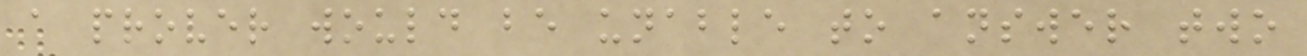a prover would be unable to answer two
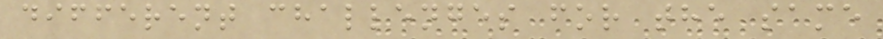different challenges for the same
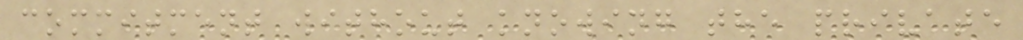commitment without knowing the private
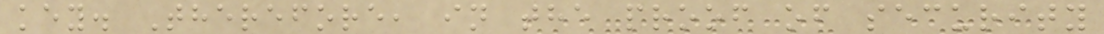key. Therefore, in the proof of security
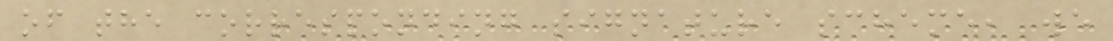of the corresponding signature scheme, we
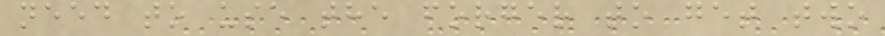need to use the forger to get two
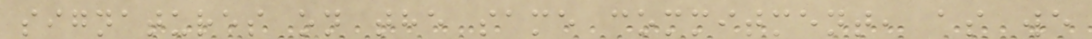signatures on the same commitment, as we
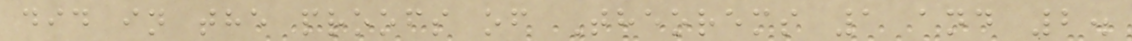did in the proofs of Theorems 1 and 2.
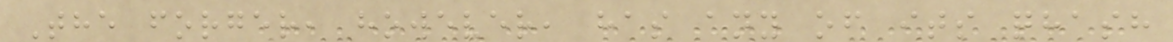The forger, however, has any of its qhash
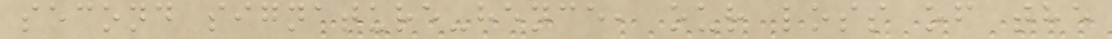second signature-hence, our loss of the
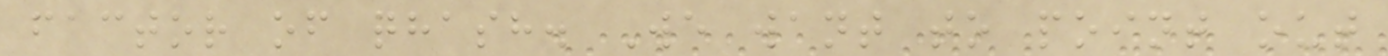factor of qhash. We want to point out
